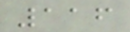116
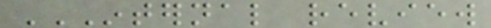INTERNAL REVIEW
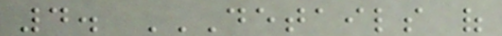4. DETAILS OF
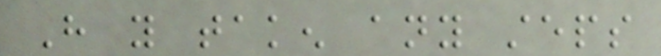Have you taken any steps
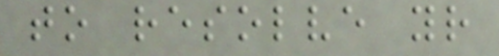to resolve your
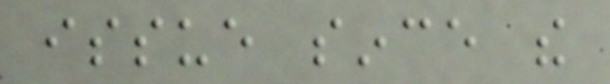issue since the
